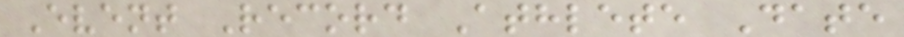Event Record Athlete Date
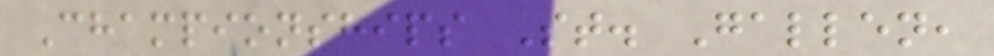Championships St. Gallen,
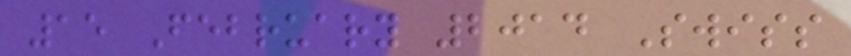15 February 2014 Swiss
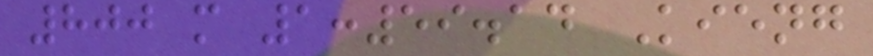800 m 1:59.14 Kieng
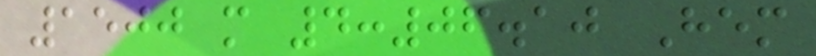1500 m 4:06.10 Hem
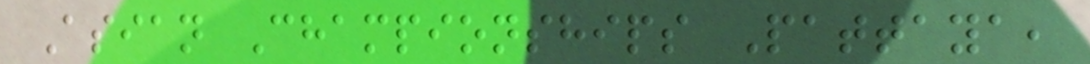Asian Championships Pattaya,
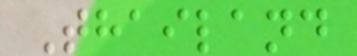Thailand
